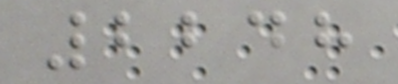2248
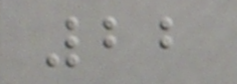22
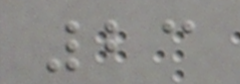23
